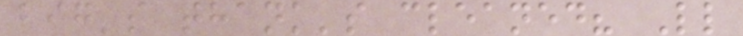big's thank's cleaned? Ll
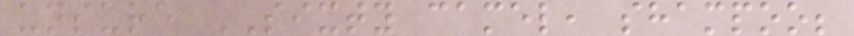unsure SIXTY camel, shampoo;
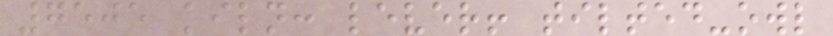7505 kiln: lever! tilted-owl
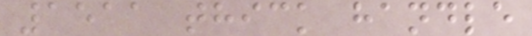1511 thick handle
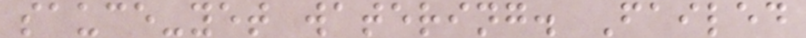sauce-yet watering. Failed
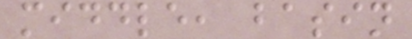middle, basin
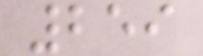259
